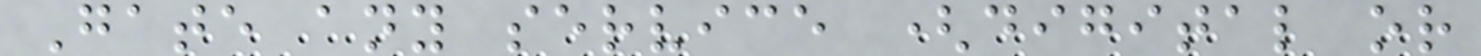Gate any service (digital or
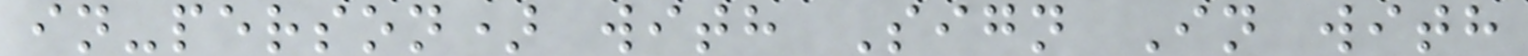in-person) with Sign In with
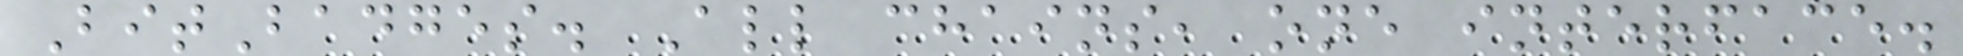BitBadges. All chains, one interface.
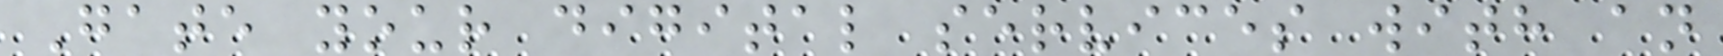Gate your digital services with an
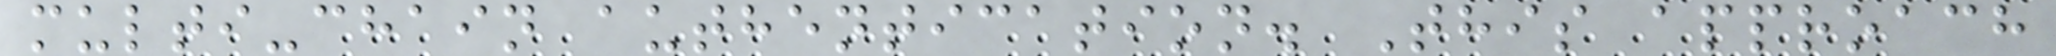multi-chain authentication. This approach
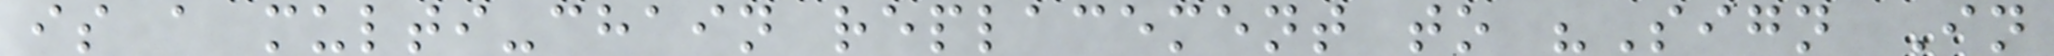is a multi-chain replacement to "Sign In
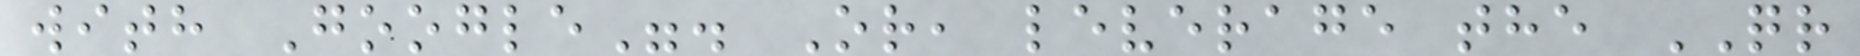with Google". Or, leverage the QR
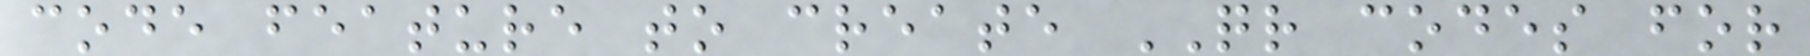code feature to create QR codes for
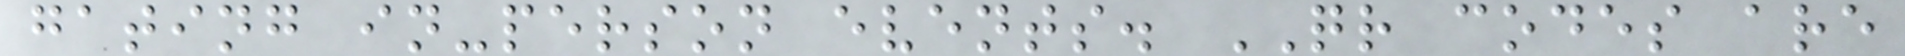gating in-person events. QR codes are
